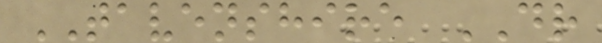TAVENSHIRE DR
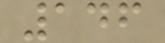146
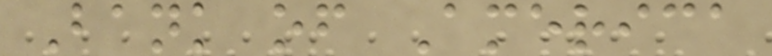Bank of America
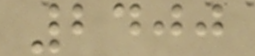2400
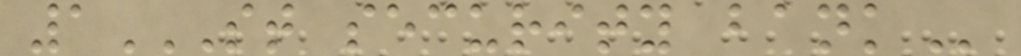1ST SECURITY BANK
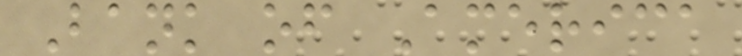Bank of America
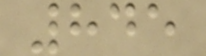845
